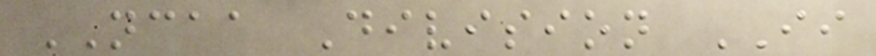NCAA Division II
